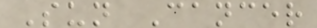Sun Cancer
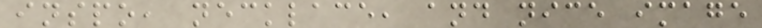inspo, necklace, and nice image
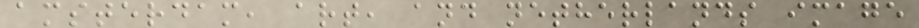amsterdam, art, and netherlands image
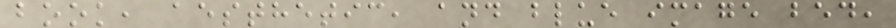book, aesthetic, and blue image bed,
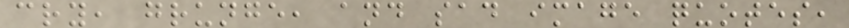cry, grunge, and sad image quotes,
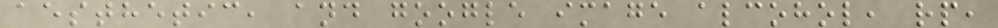aesthetic, and google image alcohol, rp,
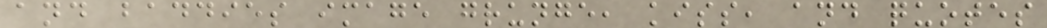and baddies image grunge, kiss, and quotes
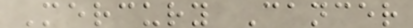Mercury Cancer
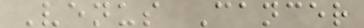Venus Cancer
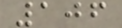106
